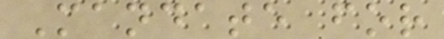Mandate for
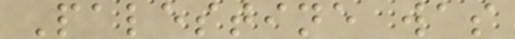Palestine was
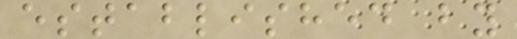established by
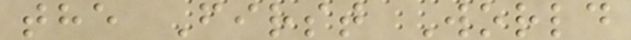the First World
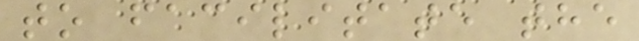to facilitate the
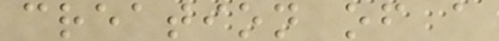creation of a
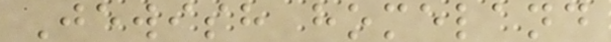Jewish homeland
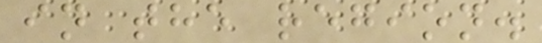in the region.
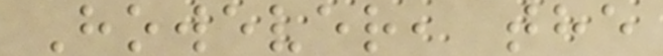However, the
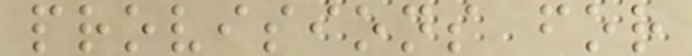provisions for
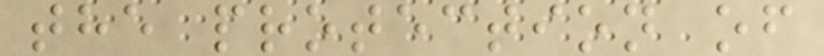the protection of
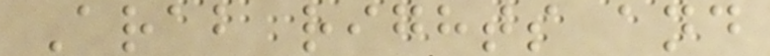Arab rights and
